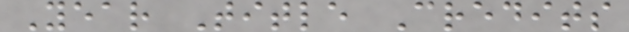Year Title Credits
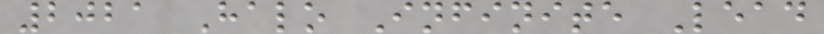2021 Halo Infinite Lead
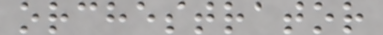orchestrator
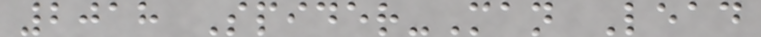2018 Spider-Man Lead
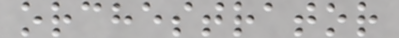orchestrator
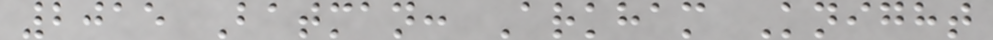2015 Batman: Arkham Knight
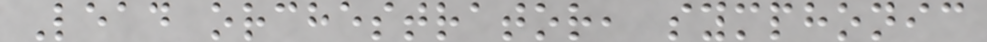Lead orchestrator, symphonic
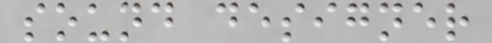sound designer
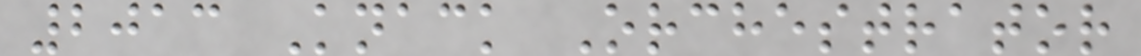2013 Knack Orchestrator
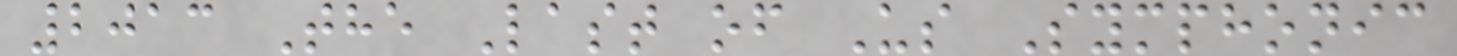2013 The Last of Us Symphonic
